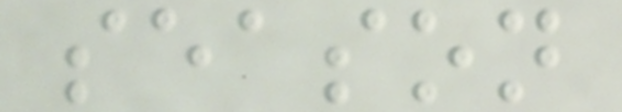season
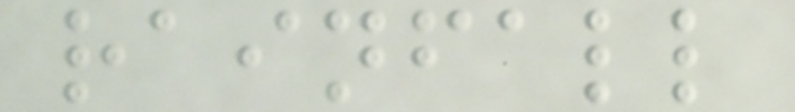rainfall
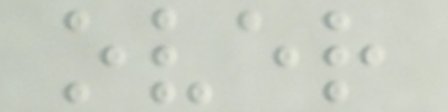over
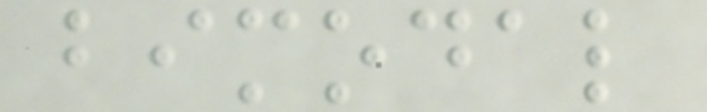bimodal
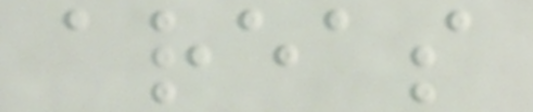areas
